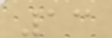13
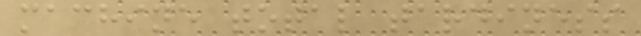machine total tardiness
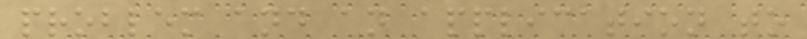problem and an application to
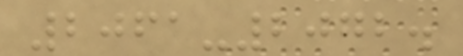2061-2072.
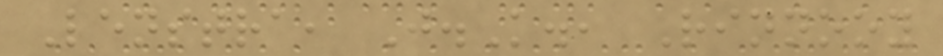Lenstra, J.K., Rinnooy
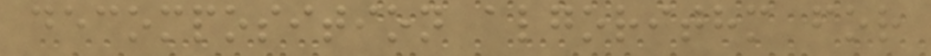decomposition algorithm for
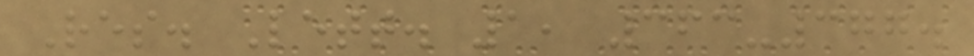Res. Lett. 1, 363-377.
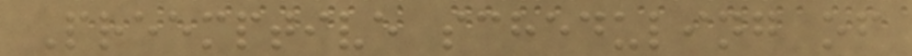Preemptive scheduling of
